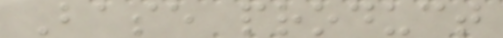Base product
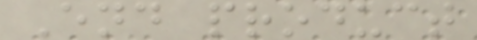End product
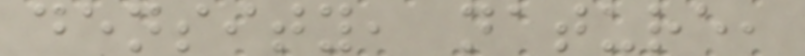density, nature,
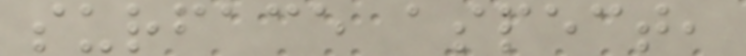surface aspect,
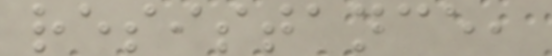resistance,
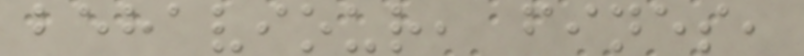behaviour, fines,
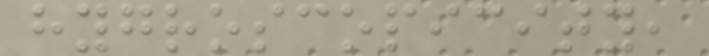hygroscopicity,
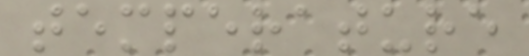temperature
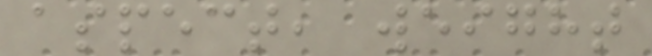aspect, weight
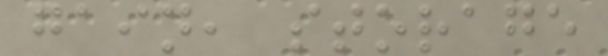gain, storage
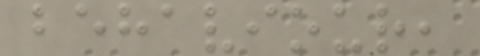behaviour,
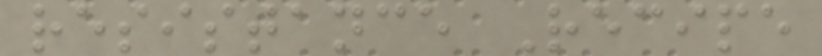resistance Recipe
